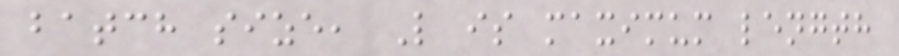batch size, L is maximum length
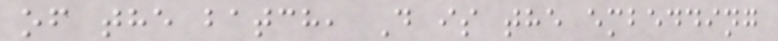of the batch, D is the embedding
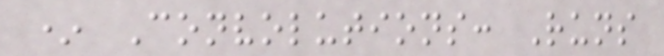* Convolutions: Runs
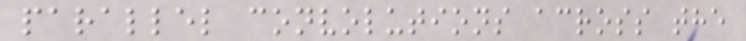parallel convolutions across the
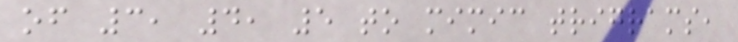of 3, 4, 5 to mimic trigrams,
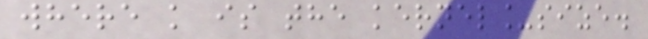where k is the kernel_size.
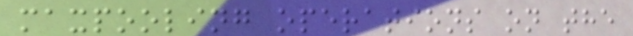maxpooling operations on the
